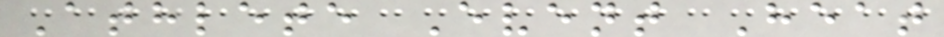Athlete Event Heat
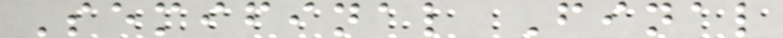Semifinal Final
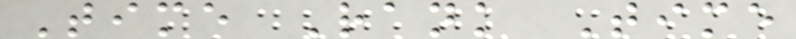Time Rank Time
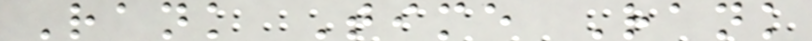Rank Time Rank
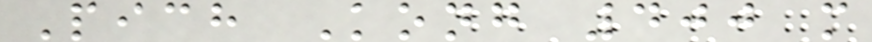Pich Kong 400 m
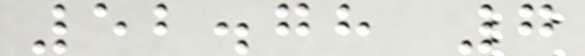52.78 7
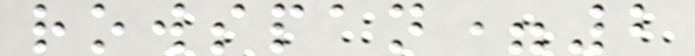rowspan=2
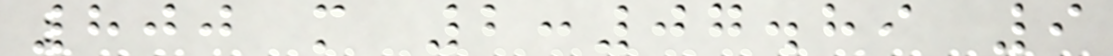800 m 2:07.89 9
